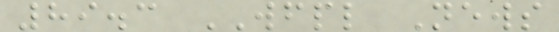89.3 WFPL News
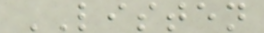LISTEN
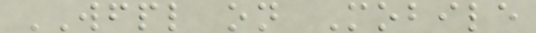WFPL on Mobile
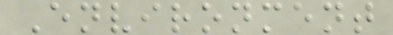Environment
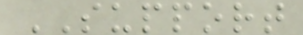SUPPORT
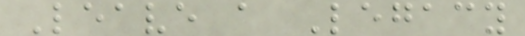Leave a Legacy
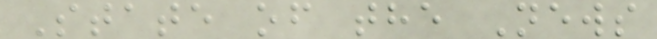State of the News
